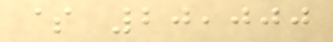$ 20,000
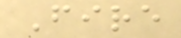Fire
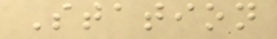Station
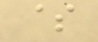$
